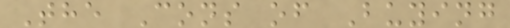The Cons of Buying
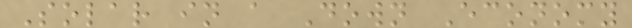Solar in a Down Economy
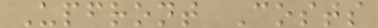Upfront Costs
